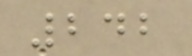242
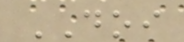DOI
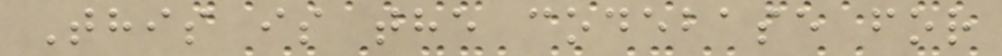This is the codebase for
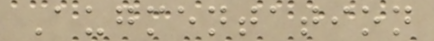Augmentation
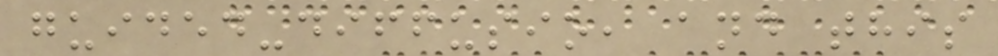guided-diffusio, and this
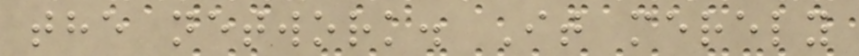the network. It merely
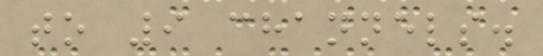to 9 channels.
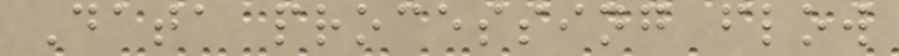Data processing flow
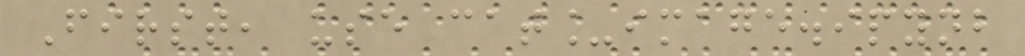First, use cat_image.ipynb
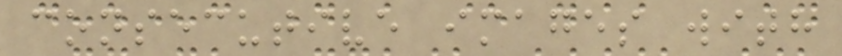consecutive images with
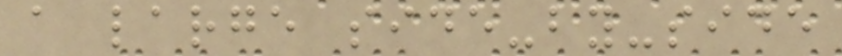a large side-by-side
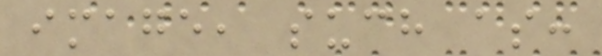image, such as:
